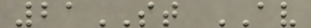21ST AV
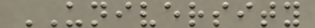UNIVERSITY
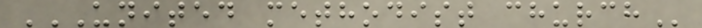UNITED METHODIST CHURCH
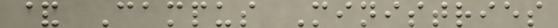& Campus Ministries
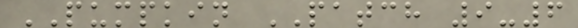PUMPKIN PATCH 9-6
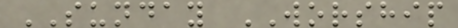SUNDAY WORSHIP
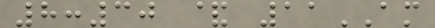8:30 & 11AM
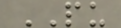PU
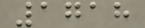1718
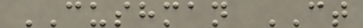CUSHMAN CT
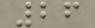26
